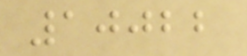10022
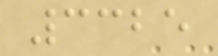3325
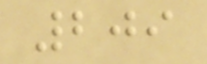209
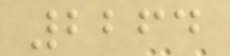2264
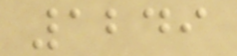1249
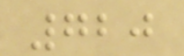720
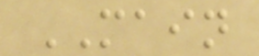MAIN
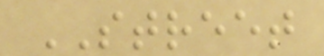STREET
